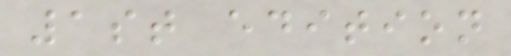1st edition
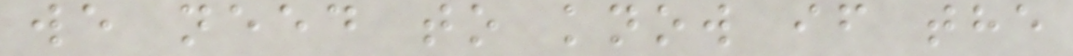we need to know if the
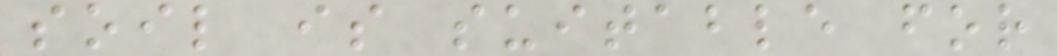soil is suitable for
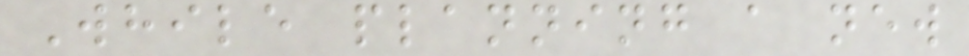While planning a new
